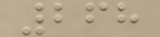268
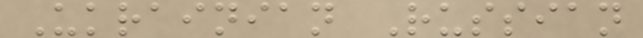Ukrainian Russian
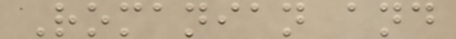Romanian and
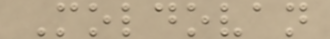Moldovan
